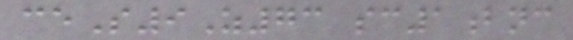ceS9Z73 sc1bnc
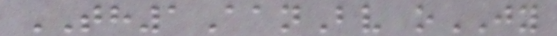TH1AanBv oJY
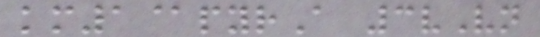km1@pyrA 3vVn
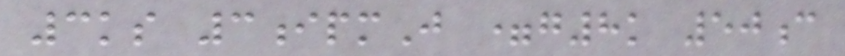3ks 3ipmJ =g8k 50c
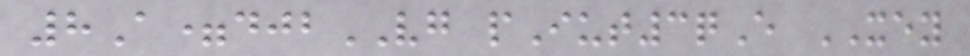8A=djbVG pIut3qE XEY
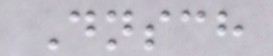Dnsch
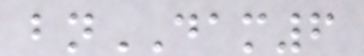bnDAM6
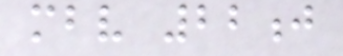mbv 22j
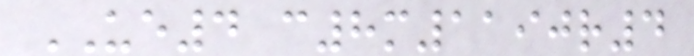UE4 c8m1190r4
